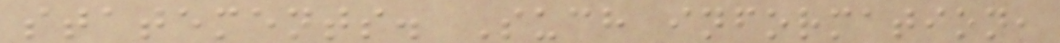statements. Such information,
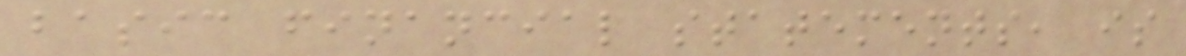basic financial statements, is
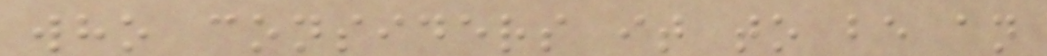who considers it to be an
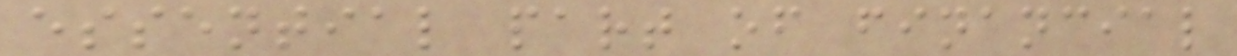essential part of financial
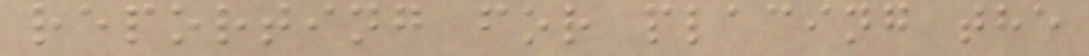reporting for placing the
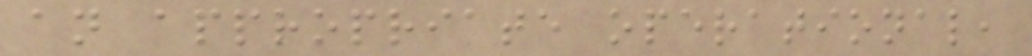an appropriate operational,
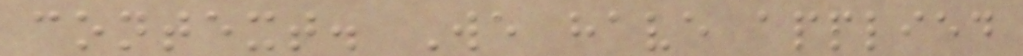context. We have applied
